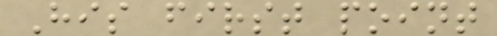His first point
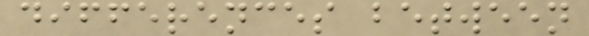differences between
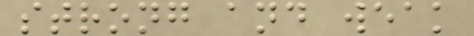strong and weak
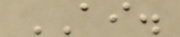AI.
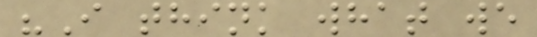"I think what we
